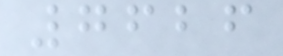7626
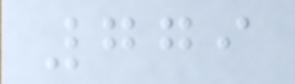779
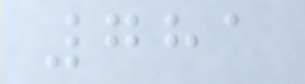781
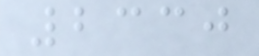2330
